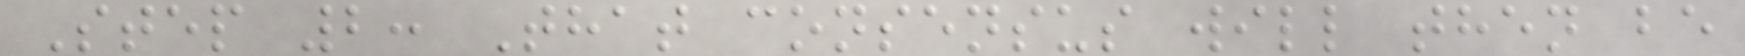Step 2: That consensus will then be
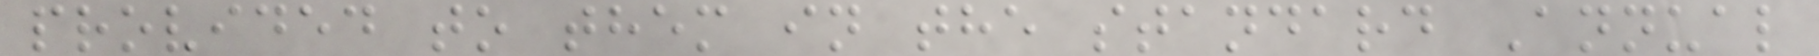provided to them in the standard Annual
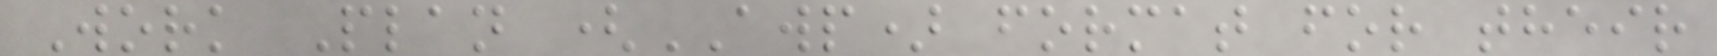Work Plan (AWP) format for their
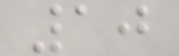10
